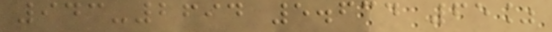943-2694 5.634 65%
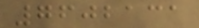7602131
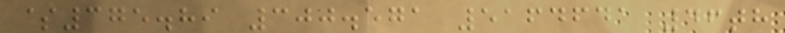$375.89 300.571 5164641 46th
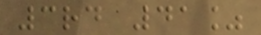3rd 41%
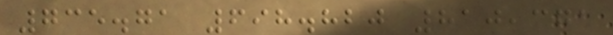735.71 698.820 810,371
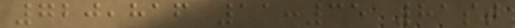720,816 11:35 81st
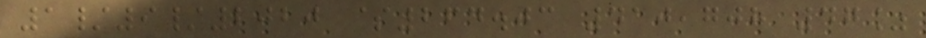1/9/2020 $264.03 410,708 47%
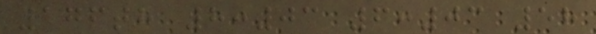176th 8:03 6:03 58
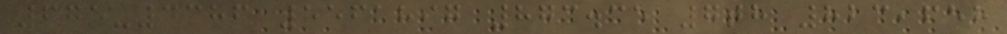675-4386 5561897 873.35 7th 823,658
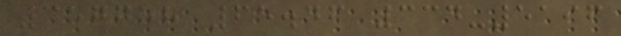357758 65.46 334-5196
